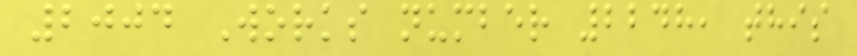2004 Works number 2248, this
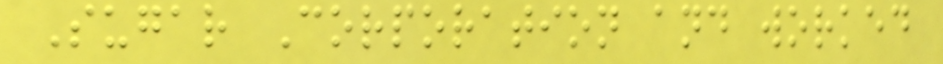Sugar Corporation and worked
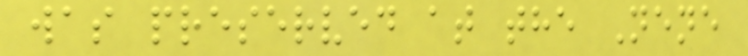was preserved at the Nene
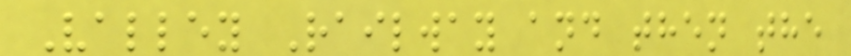Valley Railway and then the
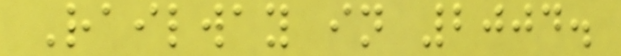Railway in 2004.
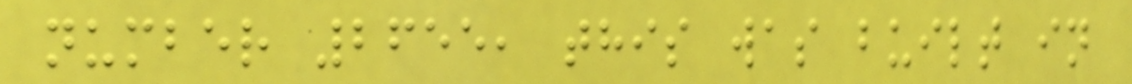number 2655, this was built in
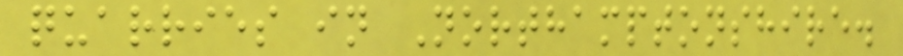quarries in Northamptonshire.
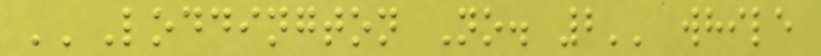''Loddington No. 2'' while
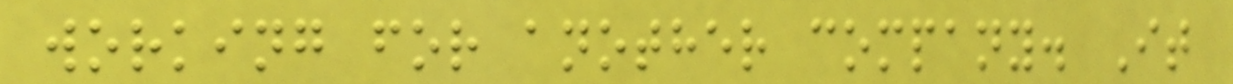working for another company. It
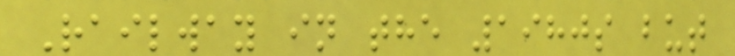Railway in the 1980s but
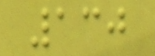130
